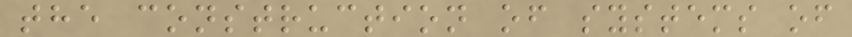the construction of systems of
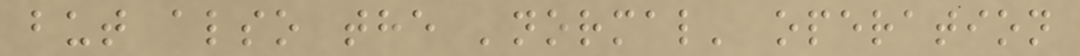but also the 'normal' operation
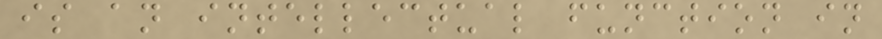is an intellectual function in
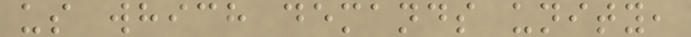us which demands unity,
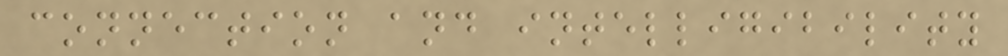connection and intelligibility
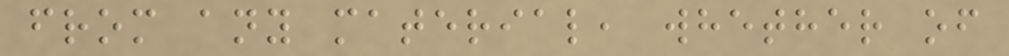from any material, whether of
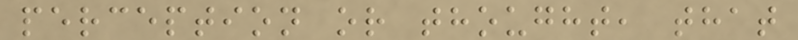perception or thought, that
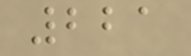221
